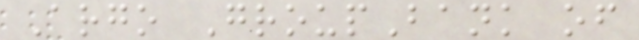Argo GroupBank of
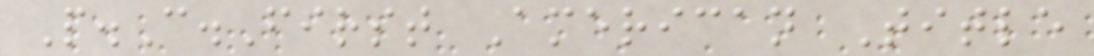P.C.First American Title
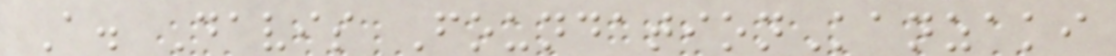A. Davis FoundationKanzaki
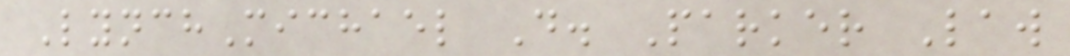LynchMichael D. Parker Law
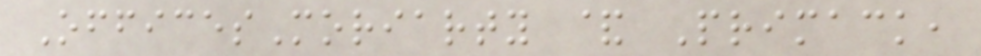OfficesMoriarty & Primack,
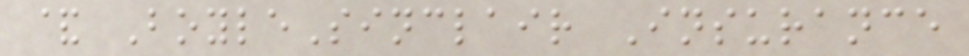& BoyleSinclair Insurance
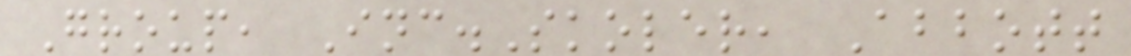Group, Inc.Skoler, Abbott
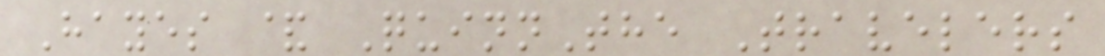Hayes & QuinnThe Travelers
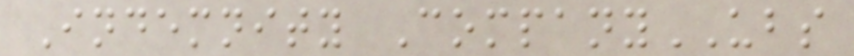Indemnity CompanyUBS
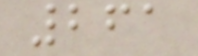261
